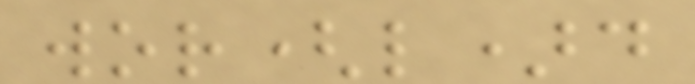wor(l)d
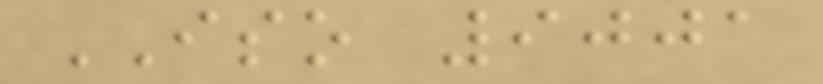ISO 9001
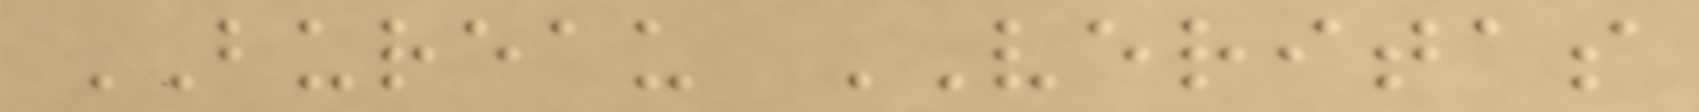BUREAU VERITAS
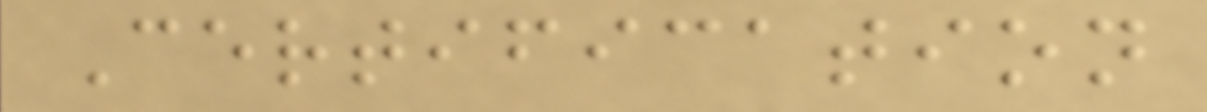Certification
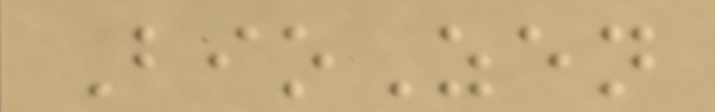BioZen
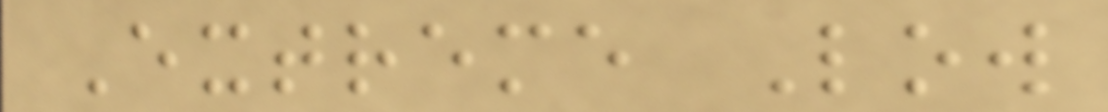Extreme Low
